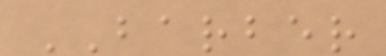BARBER
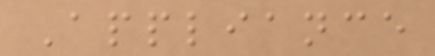Appliance
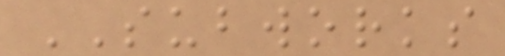SUBWORKS
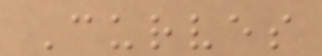Curves
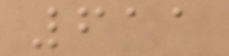611
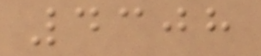4308
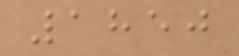1850
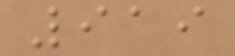919
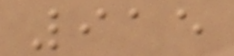915
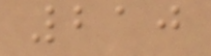210
